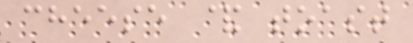cheese & toast
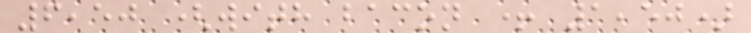6,50 (with bacon + 1,50)
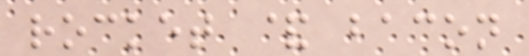rocket & bacon
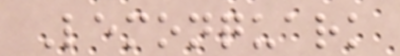Lemonquark
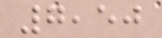7,50
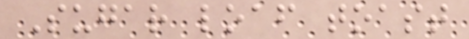Sugar loaf toast
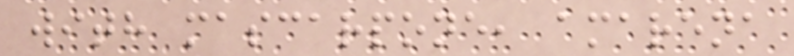with mascarpone, amarena
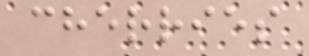cherries
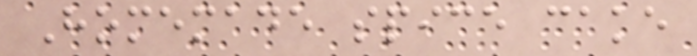Homemade spice cake
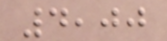4,00
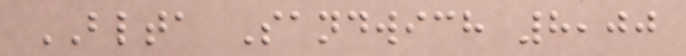BLTA Sandwich 8,00
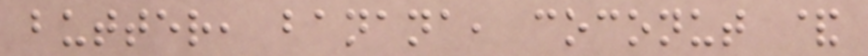butter, banana, coconut &
